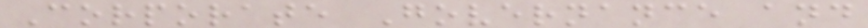Corporate Governance and
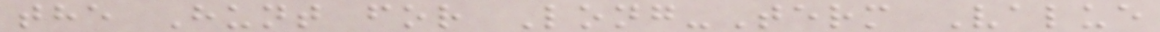the Hunt for Long-Term Value
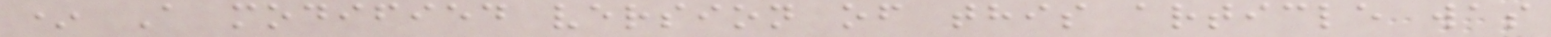* A modified version of this article was
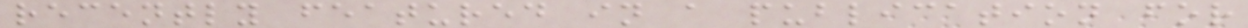recently featured in a publication for
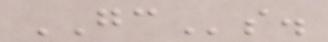GCs.
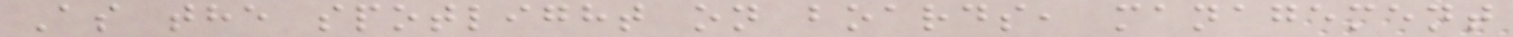As the spotlight on boards, management
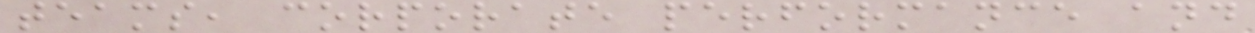teams, corporate performance and
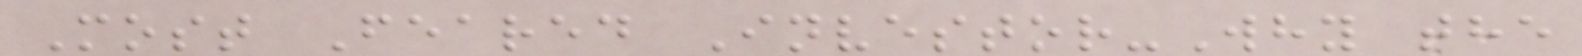Most Feared Investor-Why the
